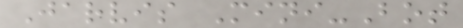Jarvis Mini-Bot
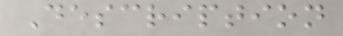Description
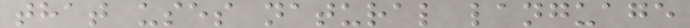that uses natural language
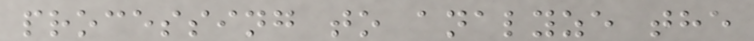processing to analyze the
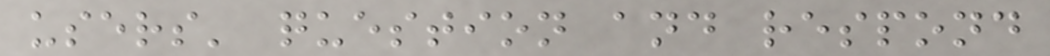users' question and respond
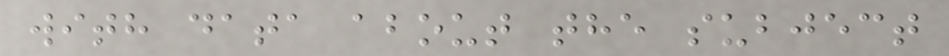with data about the subject
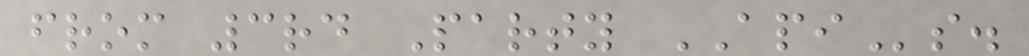from 3rd Party APIs.
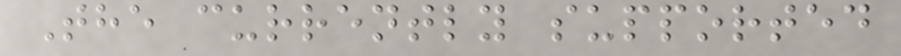The currently supported
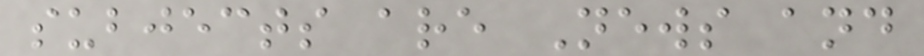subjects are News and
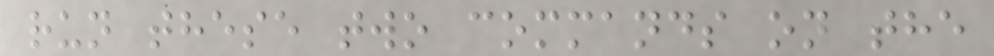run these two commands on the
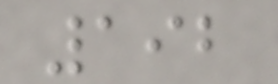192
